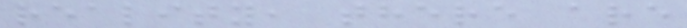reality, there are
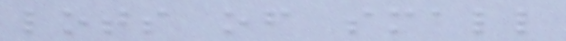lots of small
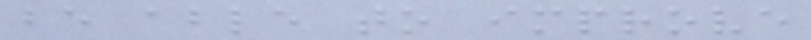be able to improve
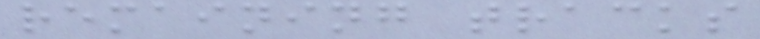remaining tracks
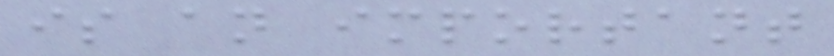is an important
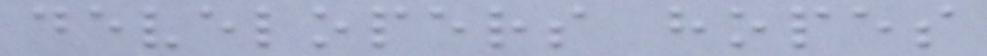developers hopes
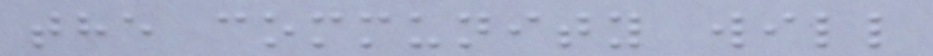the community will
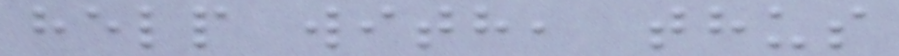help with, thus
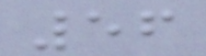56
